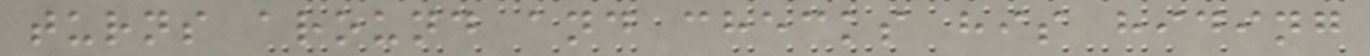turns around and checks his hiding
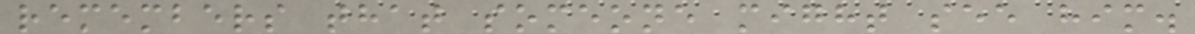remembers that someone might see him.
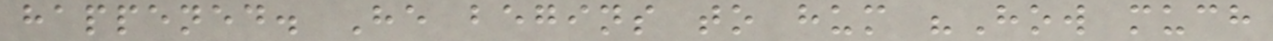happened. He begins to hum "How much
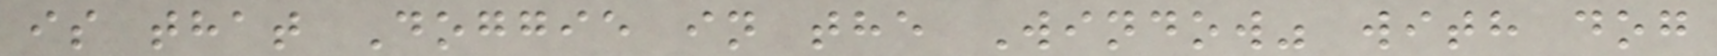is that Doggie in the Window" with dog
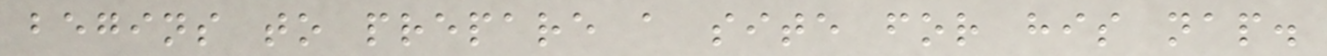begins to prepare a site for his nap.
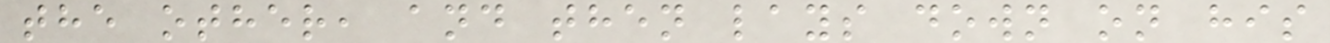the other, and then lays down on his
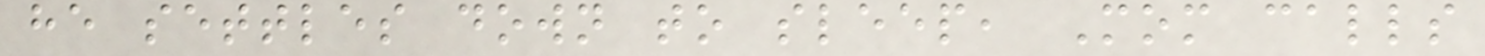he settles down to sleep, Mom calls
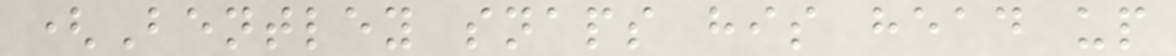(Bentley snaps his head up
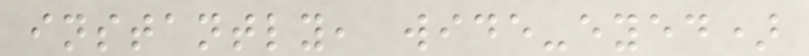instantly, wide-eyed)
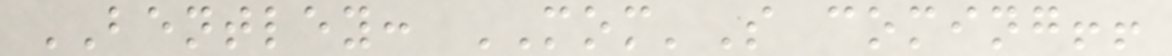BENTLEY: MOM'S coming!!
